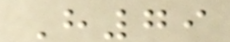H79
